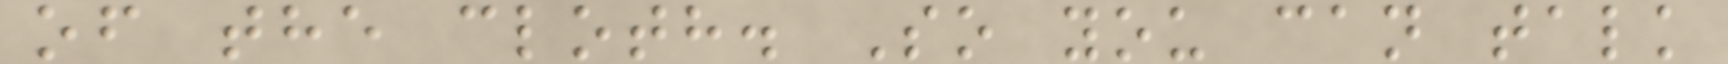of the cloth. So you can talk
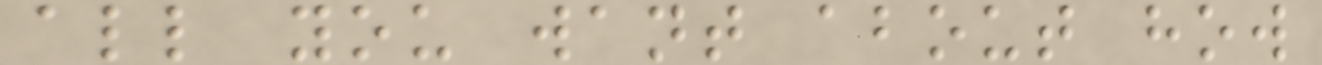all you want about how
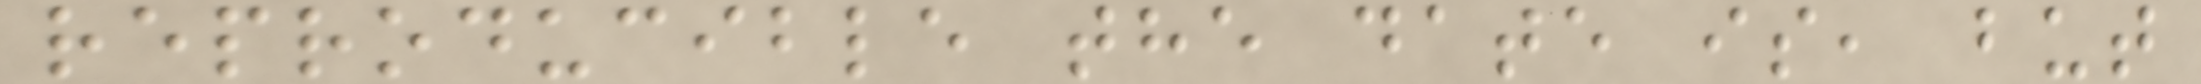reproducible the date is, but
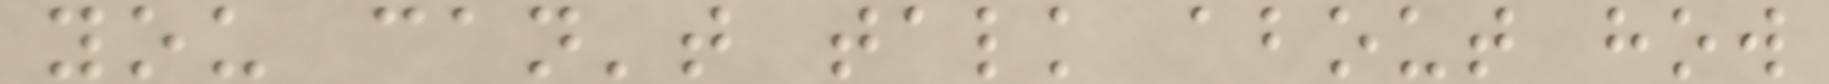you can't talk about how
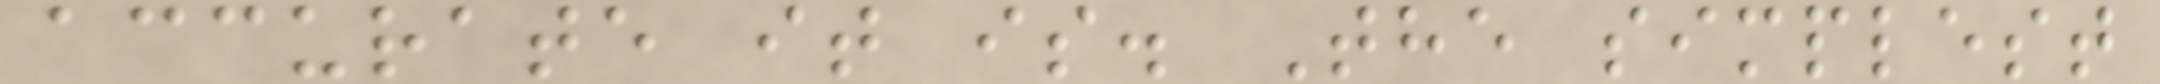accurate it is. The simplest
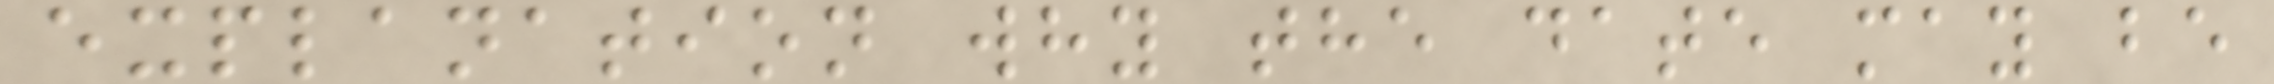explanation why the date may be
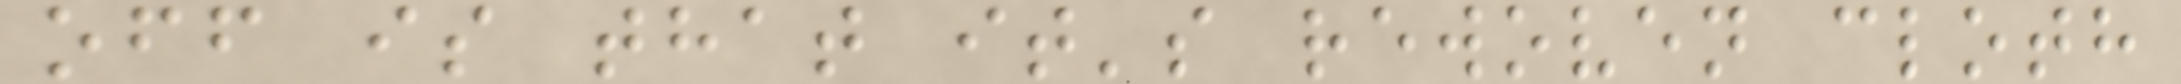off is that it's rewoven cloth
